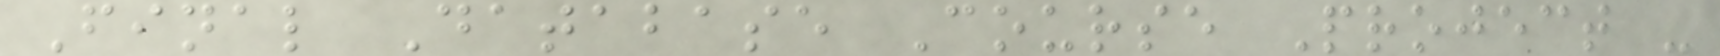Final Database Course Project -
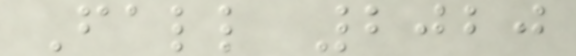Fall 2020
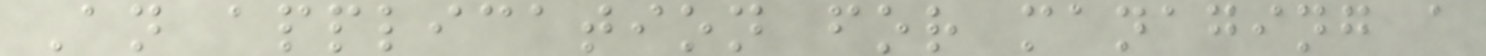An application for managing a
